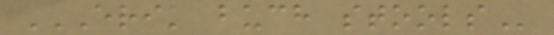ERIK BUCH STOOLS
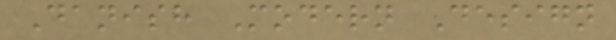Danish Modern Design
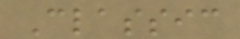Classic
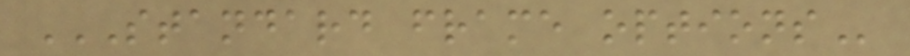STANDARD FRAME OPTIONS
